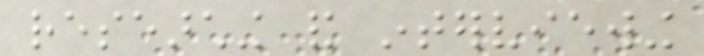researching and interviewing
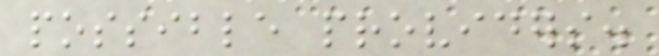possible providers.
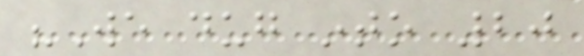"We dug into 20
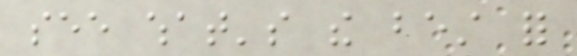see what's the best for
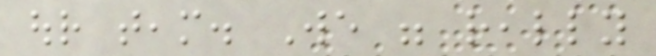our team. We were really
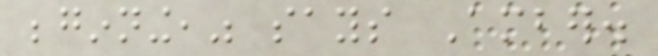beginning," says Amber.
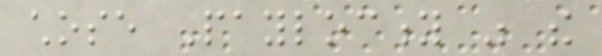chose Paylocity was the
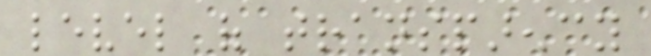level of transparency
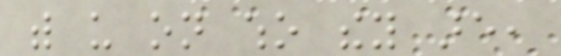with us on who they are,
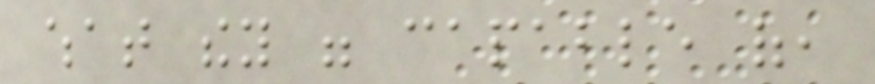what they were capable of,
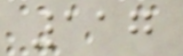117
